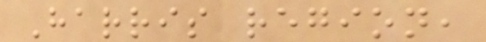Harris region,
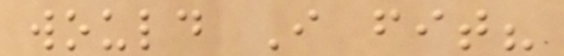would I fit?
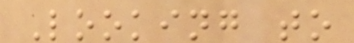Looking to
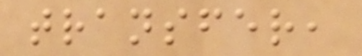transfer,
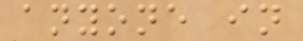anyone in
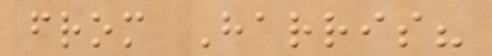from Harris?
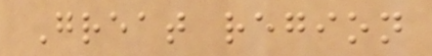Great region
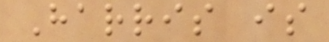Harris is
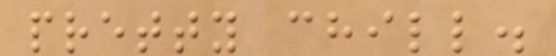pretty chill.
